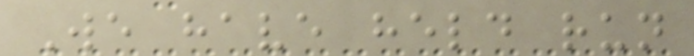We have held run
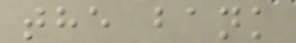the bank
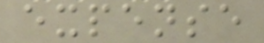expense
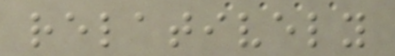relatively
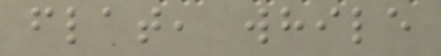flat, while
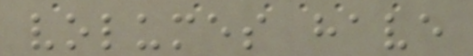volumes have
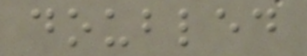doubled
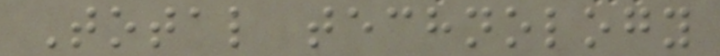Total technology
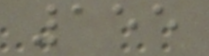155
